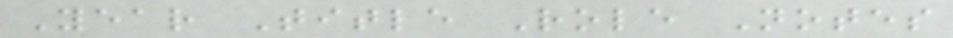Year Title Role Notes
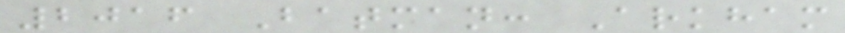2016 Batman: Arkham
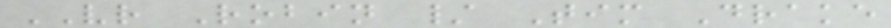VR Robin / Tim Drake
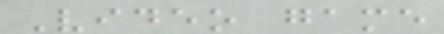Video game
